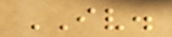IV.
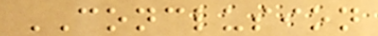CONCLUSION
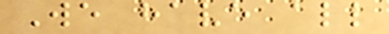We have all
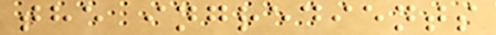the ingredients
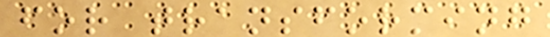for transforming
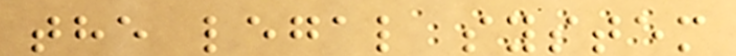the legal system
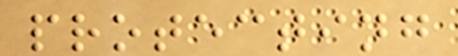protecting
